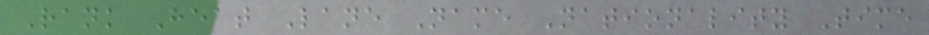Rank Heat Lane Name Nationality Time
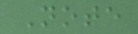Note
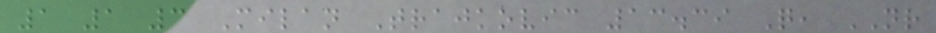1 1 3 Milan Trajkovic 13.39 Q, NR
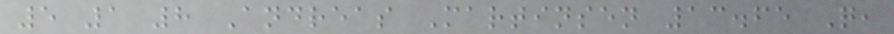5 1 8 Andreas Martinsen 13.65 Q,
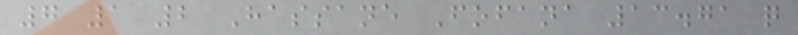7 1 2 Hassane Fofana 13.71 q
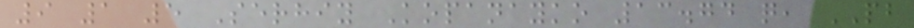9 1 5 Serhiy Kopanayko 13.74 q, PB
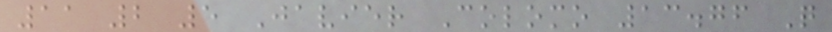11 2 5 Javier Colomo 13.76 Q
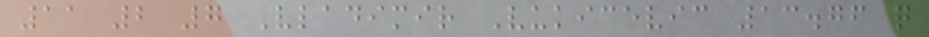11 2 7 Vladimir Vukicevic 13.76 q
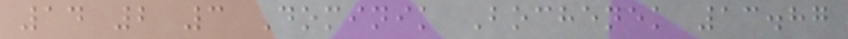14 2 3 Dominik Bochenek 13.87
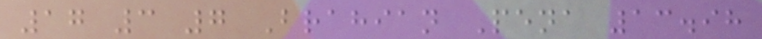17 3 7 Brahian Pena 13.98
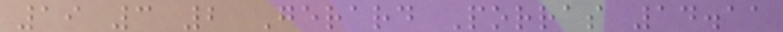19 3 2 Gerard Porras 14.11
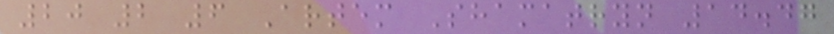20 2 6 Artem Shamatryn 14.47
